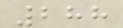288
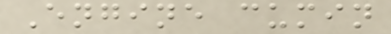Engine cumin
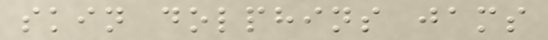skin dolphins jams
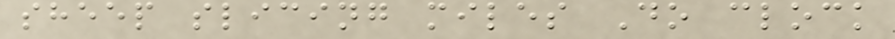sheep slicing miles Do clock
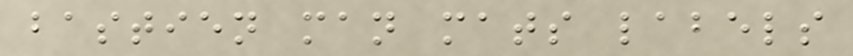bastien man mats labels
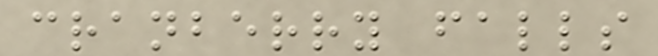cranberry falls
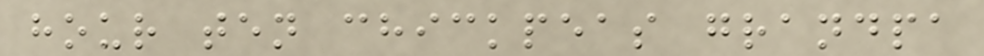hour ten chickpeas grandpa
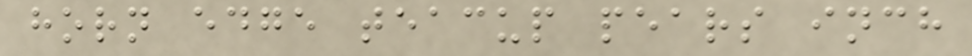horn edge teacup pears inch
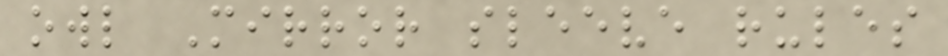owl Mirror sleeve rules
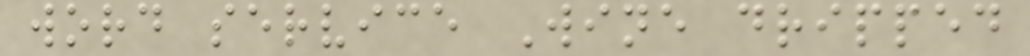word service Wine dripped
